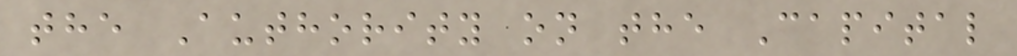the Authority on the Capital
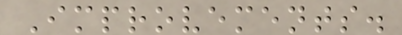Improvements.
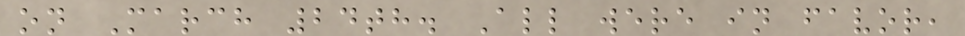on March 24th. All were in favor,
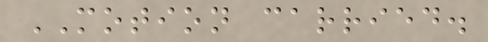MOTION carried.
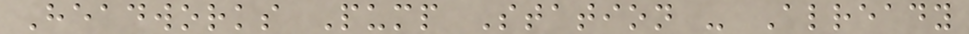Headworks Pump Station - Already
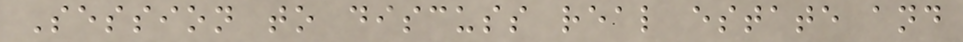Session to discuss real estate and
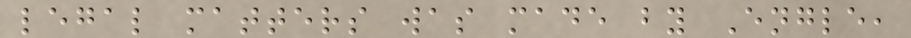legal matters was made by Engle,
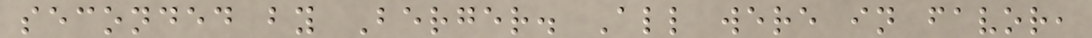seconded by Berger. All were in favor,
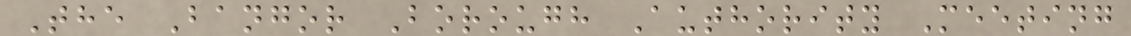The Bangor Borough Authority Meeting
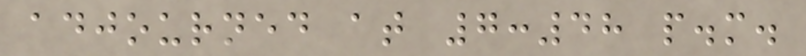adjourned at 7:48 p.m.
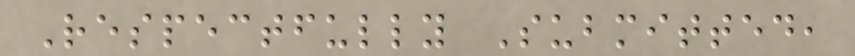Respectfully Submitted,
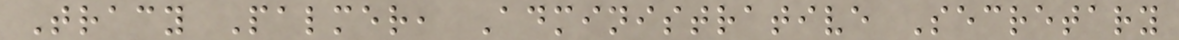Tracy Palmer, Administrative Secretary
